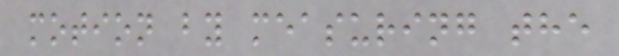motion by measuring the
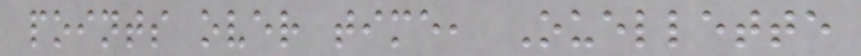points over time, Ouellette
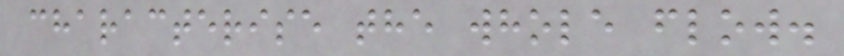characterise the whole flow.
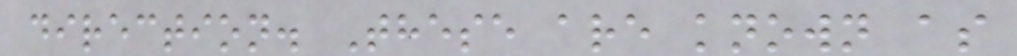direction. These are known as
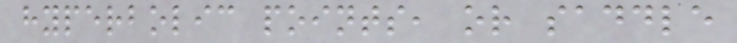hyperbolic points, or saddle
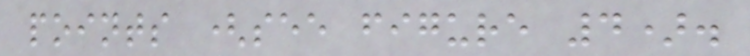points (see figure 4).
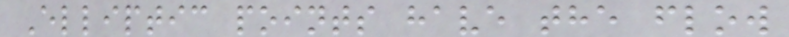Elliptic points have the flow
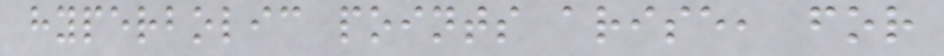hyperbolic points arise, for
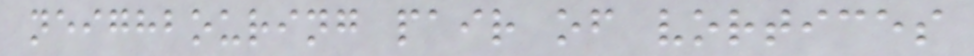neighbouring pair of vortices
